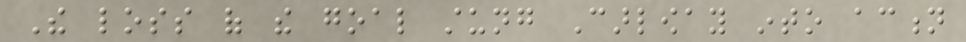The loss of the goal stung Carloway into action
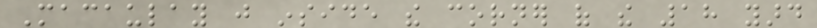Macaulay just inside the corner of the 18 yard
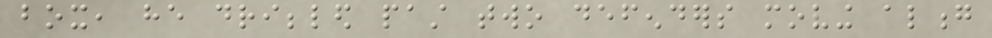box, he dribbled past two defenders moving along
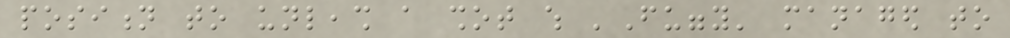position to unleash a shot which 'Fuggy' managed to
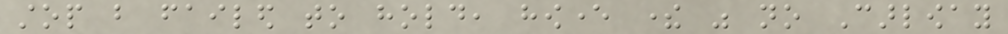stop but failed to hold, however there was no Carloway
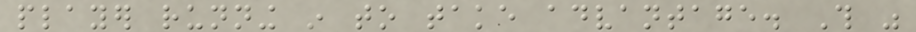player running in to take advantage. This was
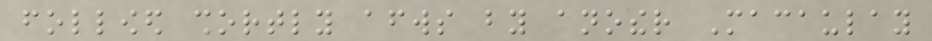followed shortly afterwards by another Macaulay
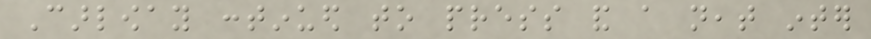Carloway continued to press and a neat inter
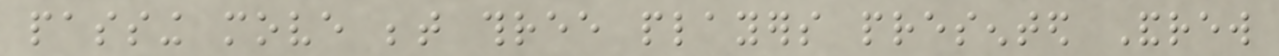passing move between three players presented Andrew
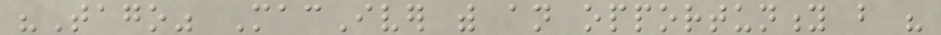"Tago" MacIver with an opportunity but his
